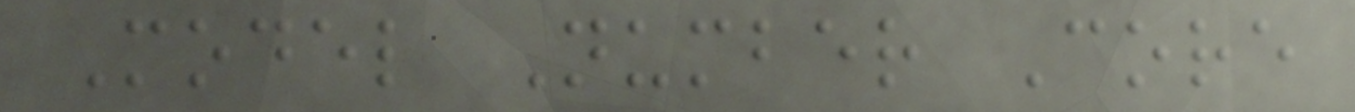Model Number Core
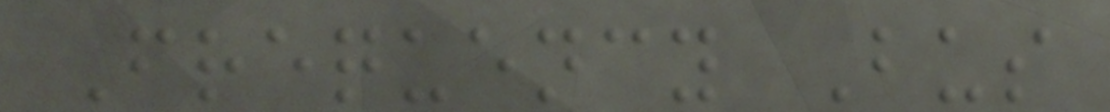Frequency Bus
